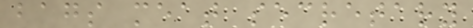bags meat secretary
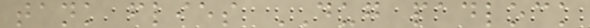tank flies DUG padlock
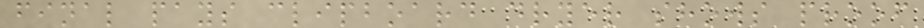final pays clipboard dryer shows proof
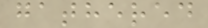gathered
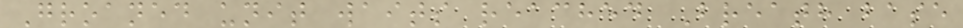Groaned unit waits reached Breath base
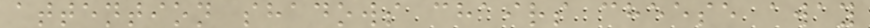attention shadows chairs cheese away
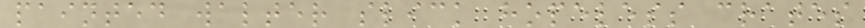painted walter slick hopeless crates
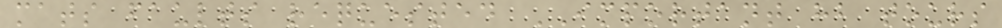mats faults requested IMPORTANT hb tours
